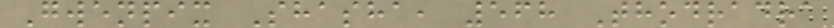Gwenpix Shasha, 568 Thodradra
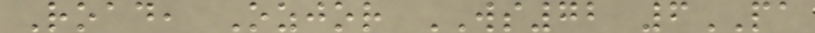Road, Ozjor WS72 6PA
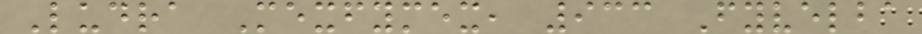Ludra Mexfymex, 933 Fyvelba
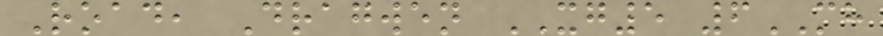Road, Dragwen XG5 6MH
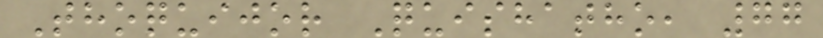Thoquijor Quishatho, 77
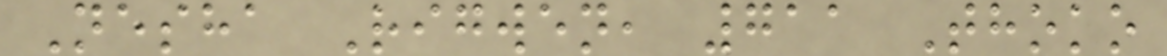Nesha Rigwen, 711 Thoko
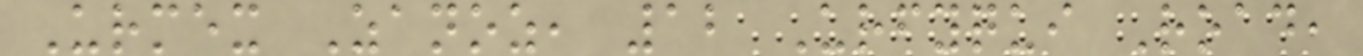Urmex Zanoz, 12 Urfyqui Road,
